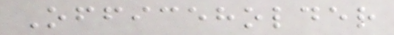Officeholder
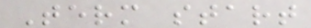Term start
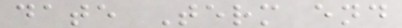date Term end
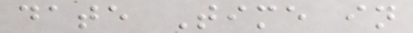date Time in
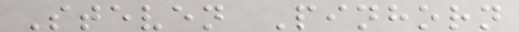Steven Pinhorn
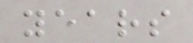years
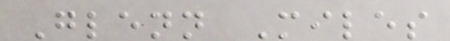Glenn Miles
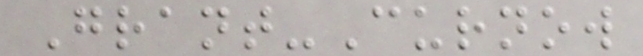Grant-Curnow
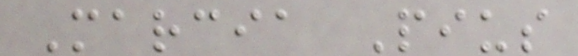Marcia Pius
